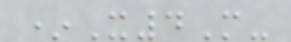*X4M-
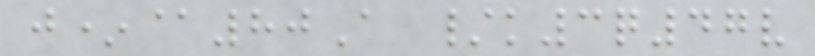j*@80A /k3q47v
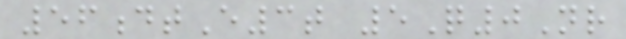56dtE3t 5Q0Nr
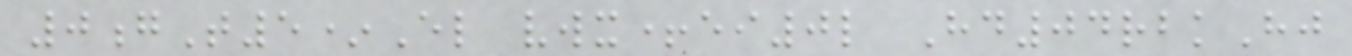0gT5*El vwx+ei0l Hd04rbkHj
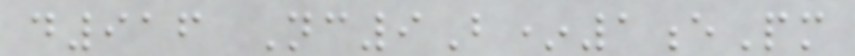d916 Nc9B*1ePm
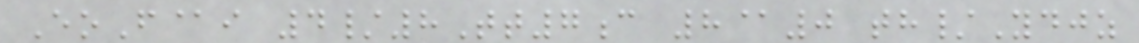EoF@i 4/8Tt7c 8@0 th/Ydjz
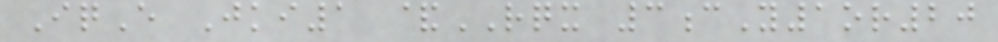IqE Jki1 &RQX 3cY1or20
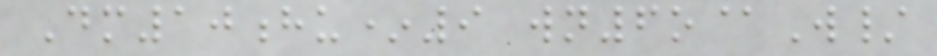Dm10hu*9 wn6o@W/
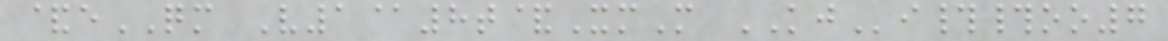&eQM V1@8t&XmM KJi##oo7
